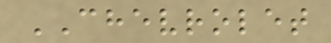CHEVROLET
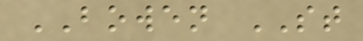BOWEN ST
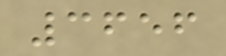3656
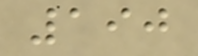190
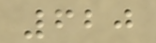620
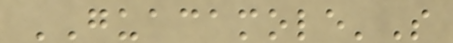GUACAMOLE'S
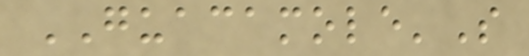GUACAMOLE'S
